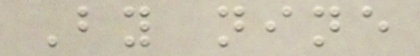By nine
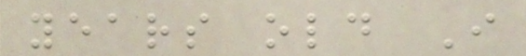years old I
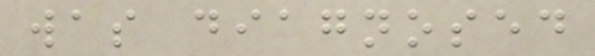was diagnosed
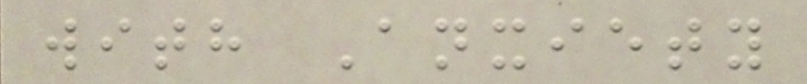with Anxiety
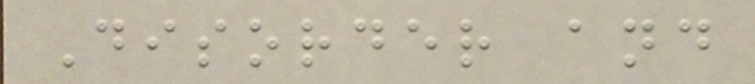Disorder and
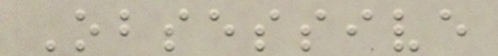Obsessive
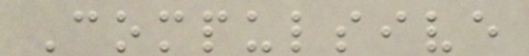Compulsive
